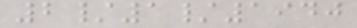2/1/1940
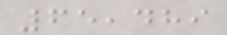65,489
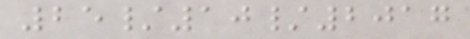25/10/2017
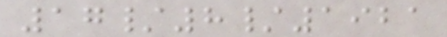17/8/1921
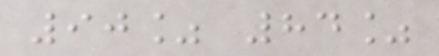90% 84%
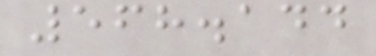568.144
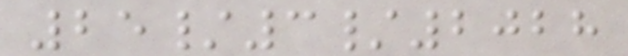25/3/2028
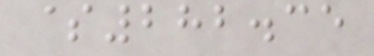$282.35
